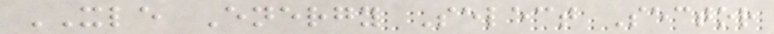XLE Energy Select Sector
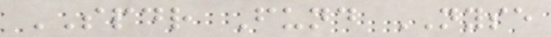SPDR Fund NYSE
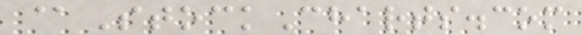@StockCharts.com
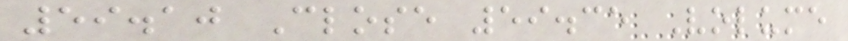59.10 Close 59.35 Volume
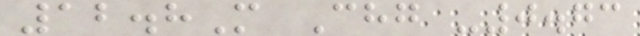12.8M Chg -0.73
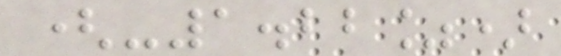(-1.22%)
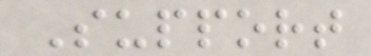Support
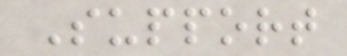Support
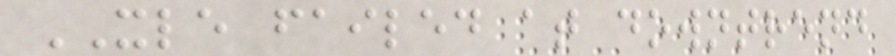XLE failed at downtrend
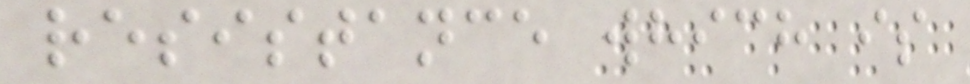resistance which is
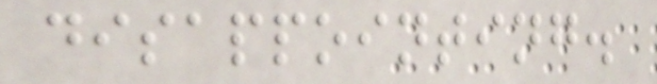disappointing.
